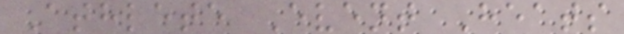Athlete Event Heats
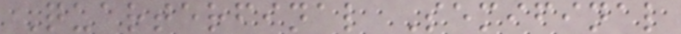Quarterfinal Semifinal
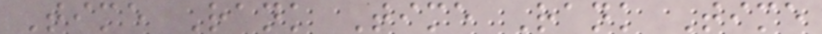Time Rank Time Rank Time
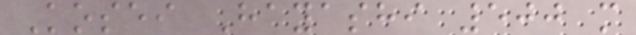Kosei Hayashi 500 m
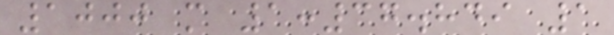1000 m 1:37.849 1
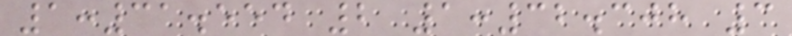1:31.554 2 1:32.308 3
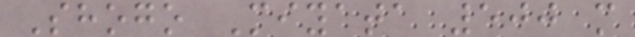Shogo Miyata 500 m
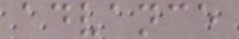advance
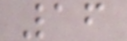16
